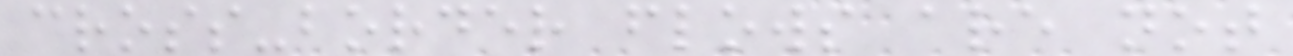cross-border flows are not
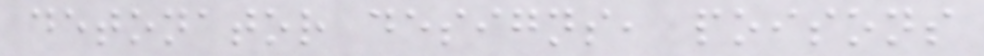detonator designs, poisons
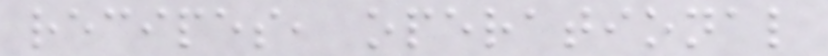recipes, operational
